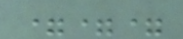===
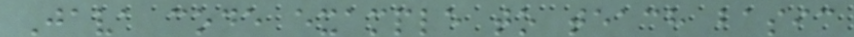Java code example to teach basic
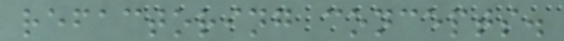refactoring concepts.
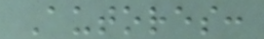Autores:
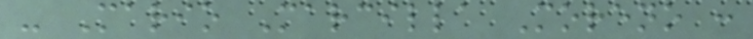- Mario Marcilla Moreno :
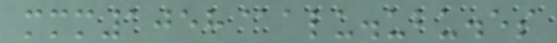mmm1058@alu.ubu.es
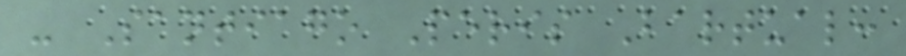- Santiago Peris Bartual:
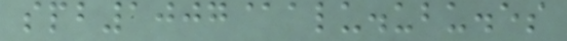spb1007@alu.ubu.es
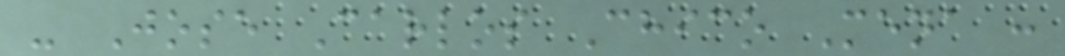- Jose Carlos Chico Mena :
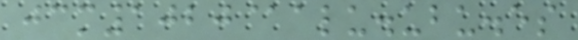jcm1020@alu.ubu.es
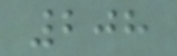208
